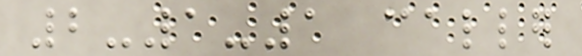2-1-1 caller
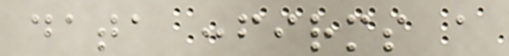data confirms a
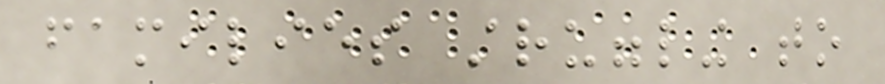families struggling to
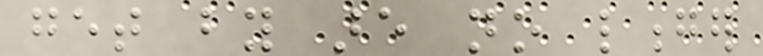get by are no longer
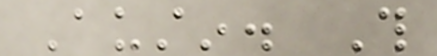Austin. This
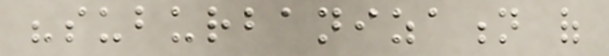"suburbanization of
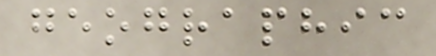geographic
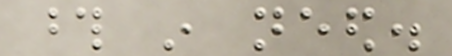those in need.
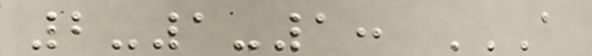2-1-1: A
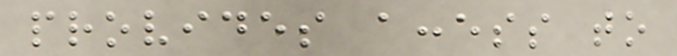provides access to
